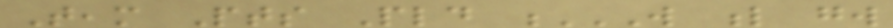Team Pts Pld W L GW
